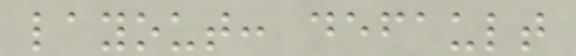layout: default
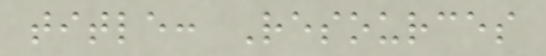title: Resources
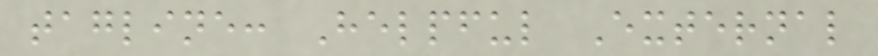tagline: Helpful External
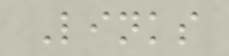Links
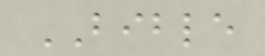BIBLE
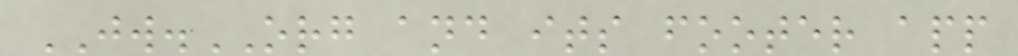JW.ORG and its footer app
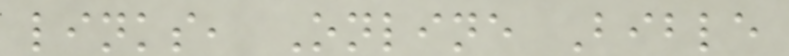links, Online Bible
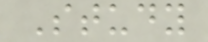Study
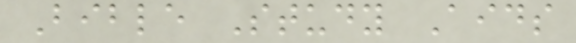Bible Study Aids
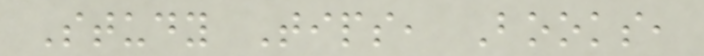Study Tips, Books,
